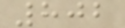802
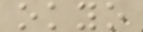okyo
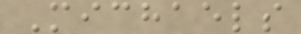Michaels
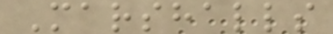Marshalls
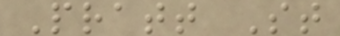Pratt St
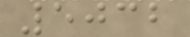5032
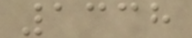1338
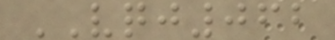VQJ062
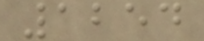1254
